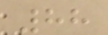88
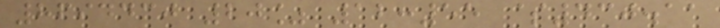8694430 20% 12:55 $430.11
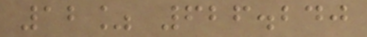12% 626.240
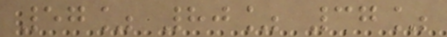57% 80% 37%
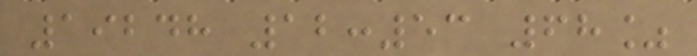19248 12:53 68%
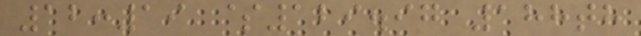12:19 $129.97 188th
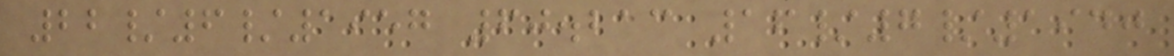22/6/1957 60.213 16/7/1940
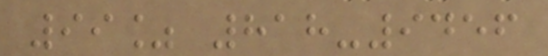99% 818-9456
